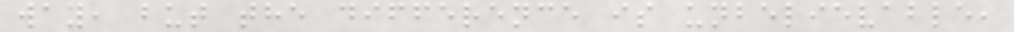way, but the difference is unbelievable,
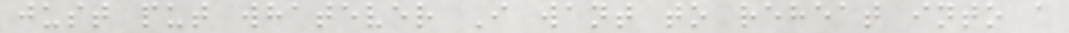just put whatever I want to reheat into a
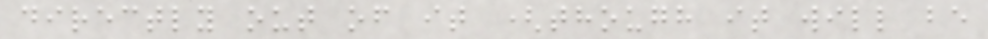directly out of it (though it will be
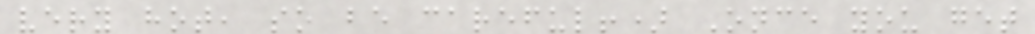very hot, so be careful!) Once you get
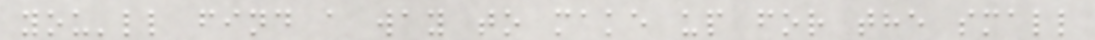you'll find a way to make up for the small
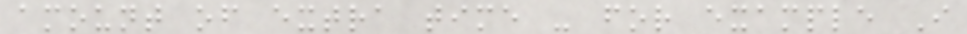amount of extra time - for example I
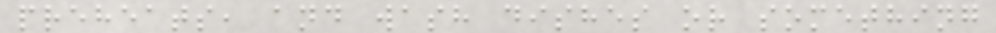preheats, and wash dishes or something
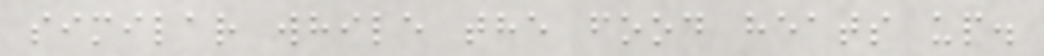similar while the food heats up.
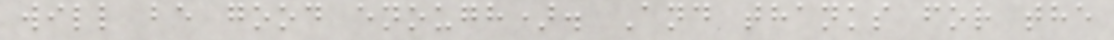will be good enough). And thanks for the
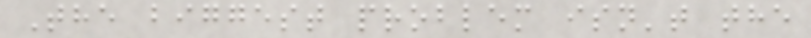The biggest problem isn't the
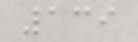139
